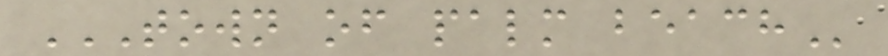TOWN OF PALM BEACH
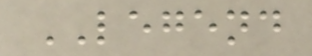LEGEND
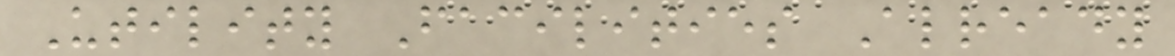Utility Facilities Already
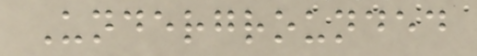Undergrounded
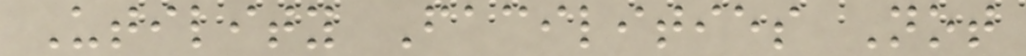Utility Facilities Not
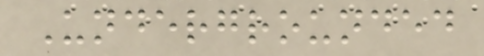Undergrounded
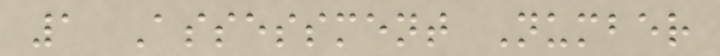1 Assessment Number
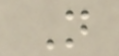N
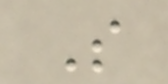S
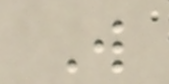W
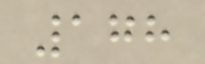178
